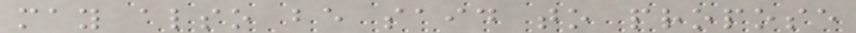may also be said to propose
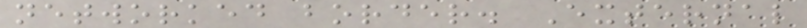networked border. External
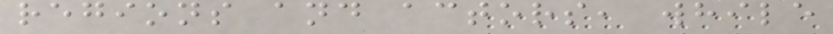regions and actors, while
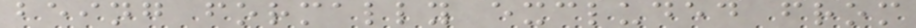being formally excluded from
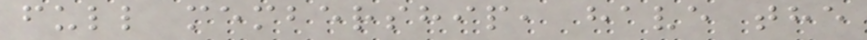full membership, have the
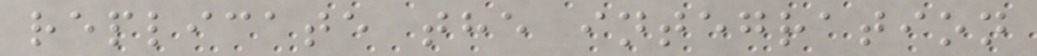replicate the integration
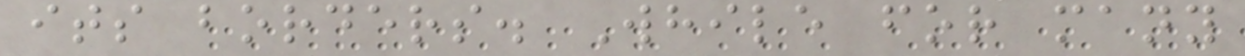its borders. While for many
